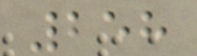258
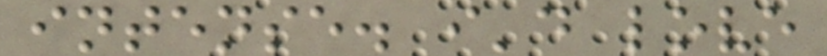intense. i'd love
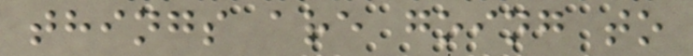things are going to
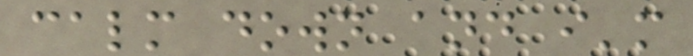calm down and i'm
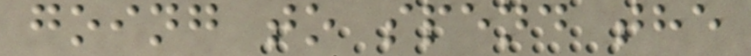going to spend the
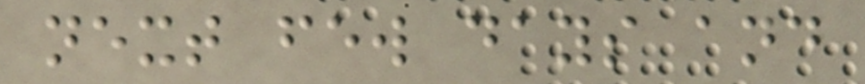next few days and
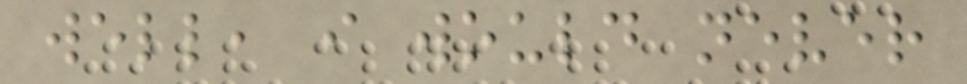well, i would never
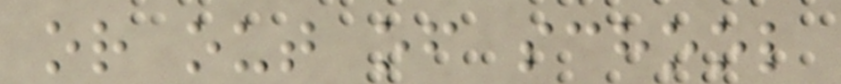or out of school
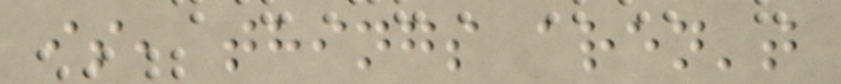is, things aren't
